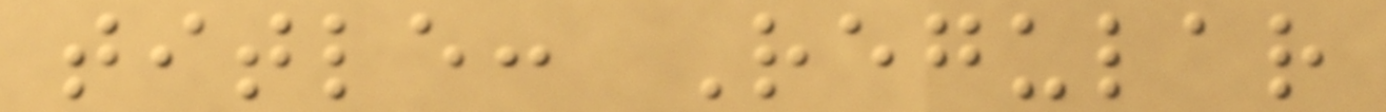title: Regular
